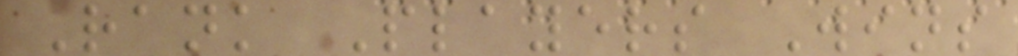Rank Players Wins
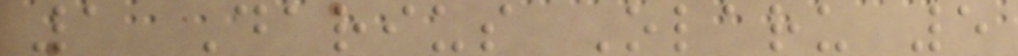1 Darius Olaru 5
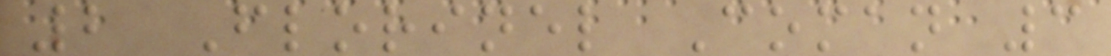2 Florinel Coman 3
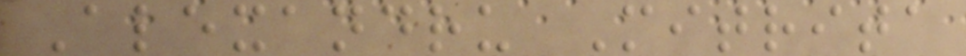Alexandru Mitrita
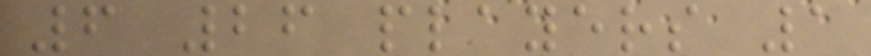6 26 players 1
